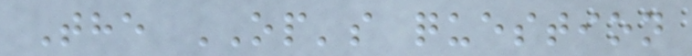The OP's question
